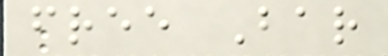free Bar
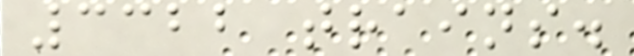3322 trains.
